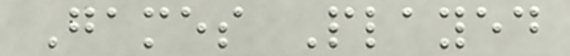Games Played
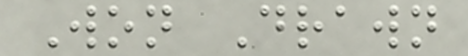Won Drawn
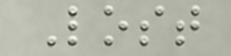Lost
